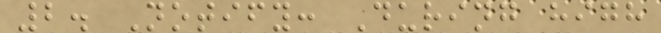2. Notify: During high
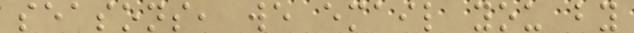seasons, we email you by
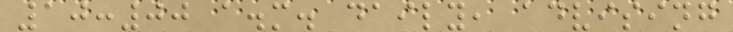10:00 a.m. daily, advising
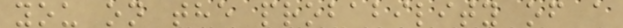you on the probability of a
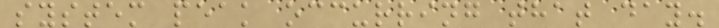system peak occurring that day.
